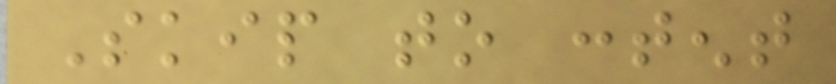Skip to content
